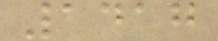1417
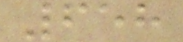658
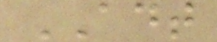ADT
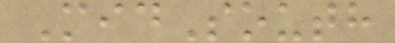MidSouth
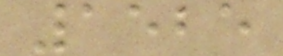1525
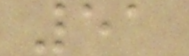51
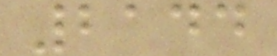2144
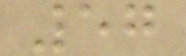57
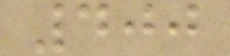400
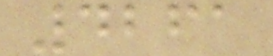4261
